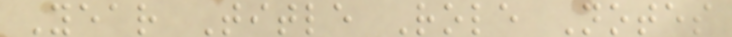Year Title Role Notes
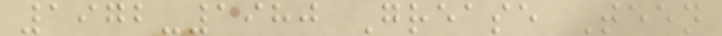1972-1980 Grease Teen
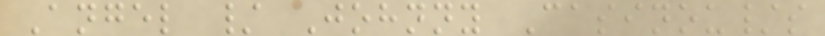Angel / Johnny Casinou/s
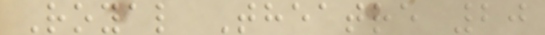Royal Theatre 20
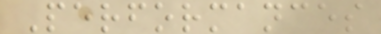Performances
